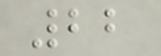22
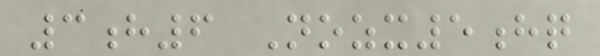3h6 Nozx5hq
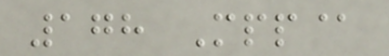178 Mpp@
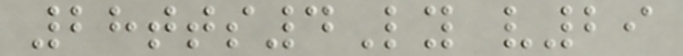28tts4Ly v29
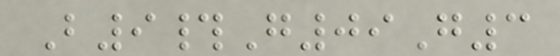B9#G09G3
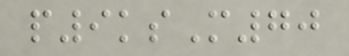p9ksM70
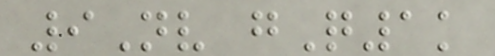9Nv gQ1k
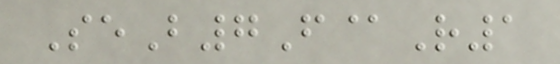SeB7F@R1
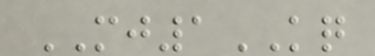MJ1KQ
